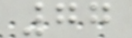77
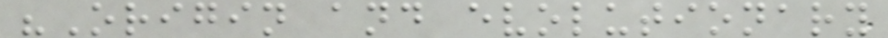"Origin and evolutionary
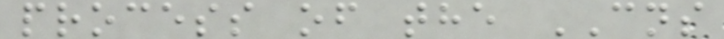process of the CNS
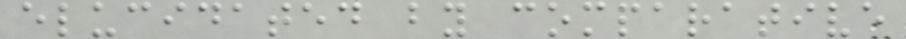elucidated by comparative
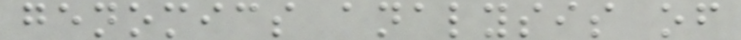genomics analysis of
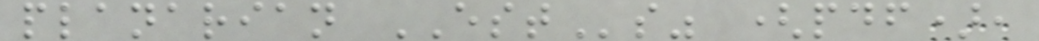planarian ESTs" (pdf),
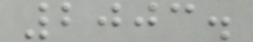2003.
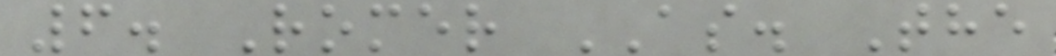6. Romer AS. The
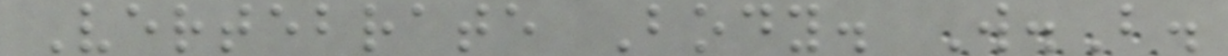Vertebrate Body. W.B.
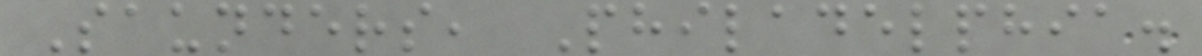Saunders, Philadelphia.
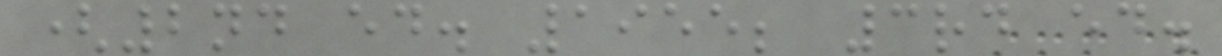(2nd ed. 1955; 3rd ed.
